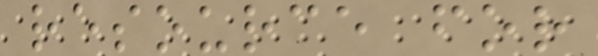resource for
